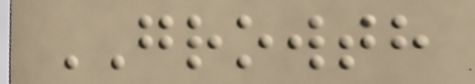GROWTH
